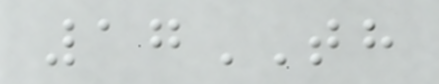17TH
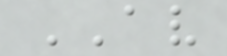AV
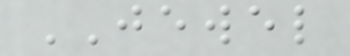JEWEL
